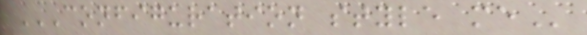CONFIGURATION STYLE ME
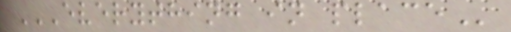EVERYTHING IN PLACE
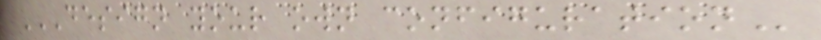DESIGN YOUR OWN CONFIGURATION
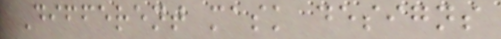Different mask designs
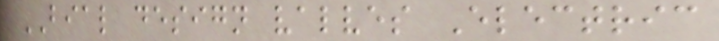BIAL design valves Electric
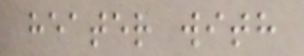heater with
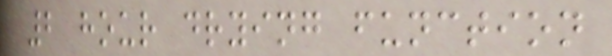2 hour drying function
